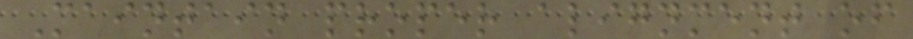Maintain proper alignment of
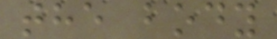the body
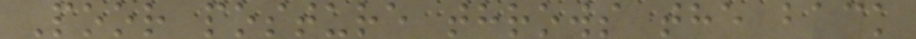Poor posture throws the back
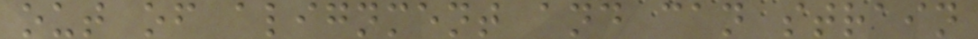out of alignment and can strain
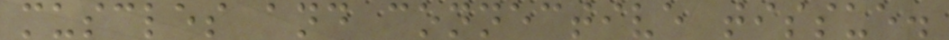muscles and connective tissue.
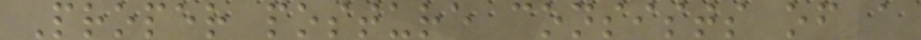Proper posture consists of a
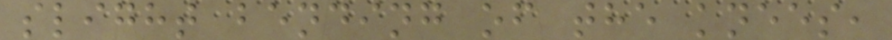slight bending of the knees,
